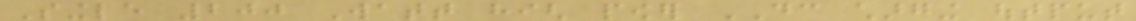Single 200 Watt high power DC charging output
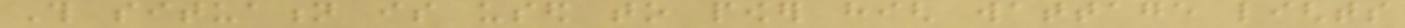This situation is used to power high wattage lights
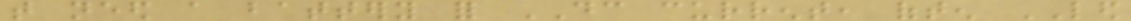that need a battery for DC current, often LED
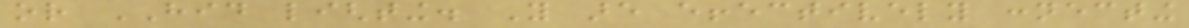or HID lighting. You are effectively connecting
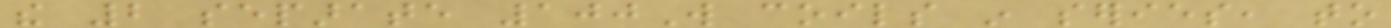the 2 separate 100W coils in series, to
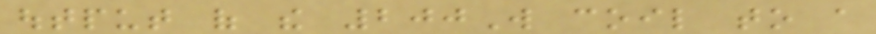output of the 200W coil to a
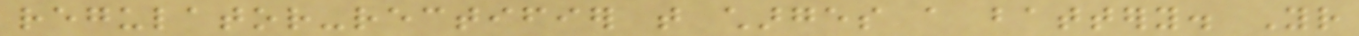regulator-rectifier that charges a battery. Your
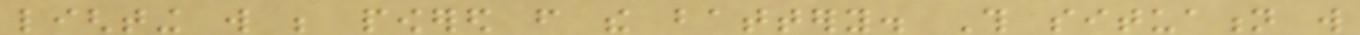lighting will be powered from the battery. This situation will
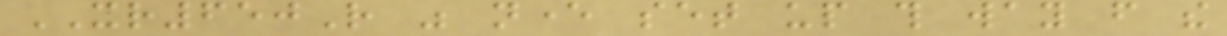XR650R was never set up this way from the
